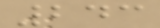243
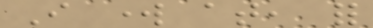I work at, for
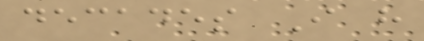decades I have
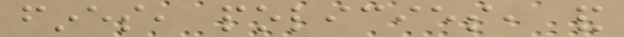fines, policies, and
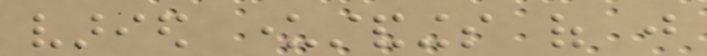varied understandings of just
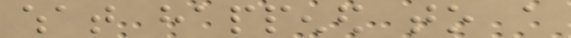what happened to a
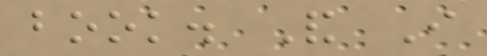book. And I
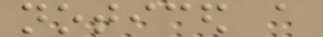noticed a
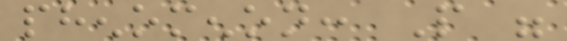phenomenon: People were
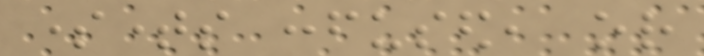sometimes confused, or
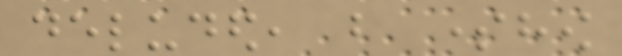deluded, but somehow
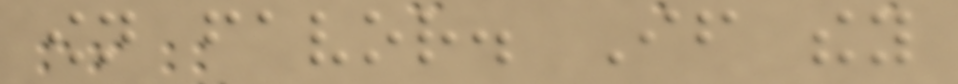own favor. If they
